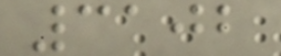3102
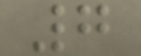7
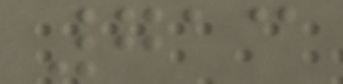713
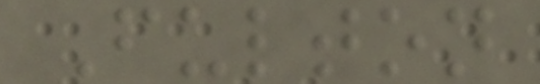Fulton
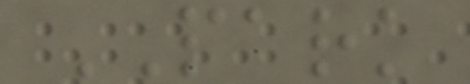PARK
